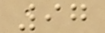97
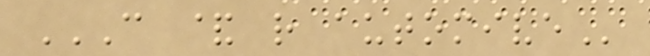C & R AUTOMIVE
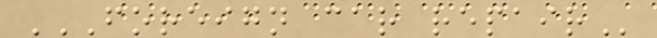FOREIGN CAR REPAIR
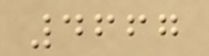4667
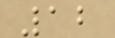12
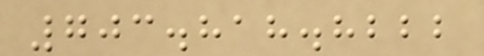703.818.8222
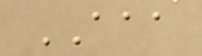AAA
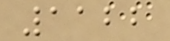1122
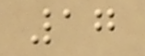17
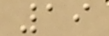19
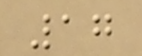17
